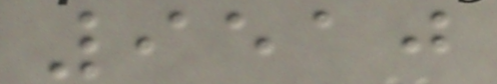9510
